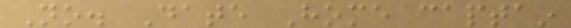No. Date Home captain
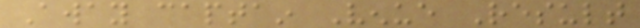Away captain Venue Result
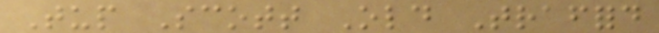Tup Scott Old Trafford
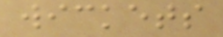wickets
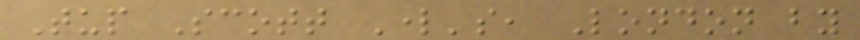Tup Scott Lord's, London by
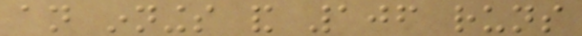an innings and 106 runs
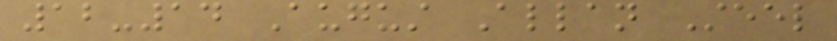12-14 August Allan Steel
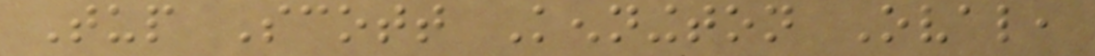Tup Scott Kennington Oval,
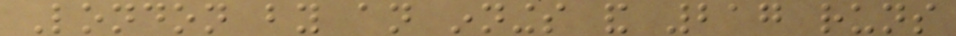London by an innings and 217 runs
